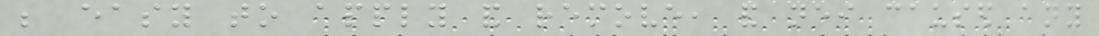be easy to apply and remove, and neither caused any
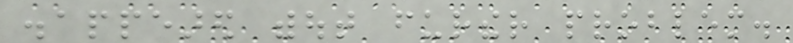disappeared without further problem.
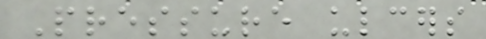Pressure ulcers
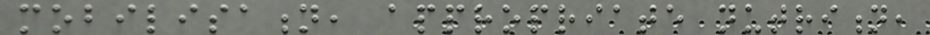mobilisation, appropriate nutrition,
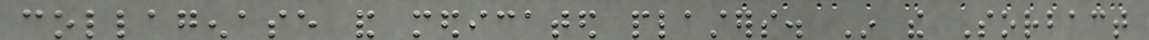collagenase and medicated plasters. In the Sorbact
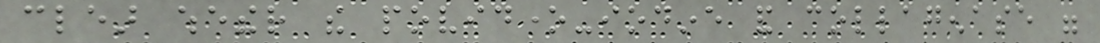clear whether the povidone-iodine and collagenase were
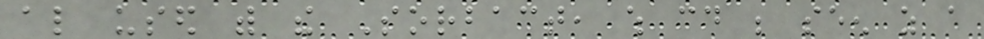also used with the Sorbact, which could be seen as a
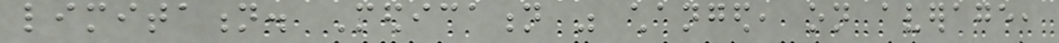limitation. Medication was changed, on average,
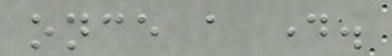once a day.
